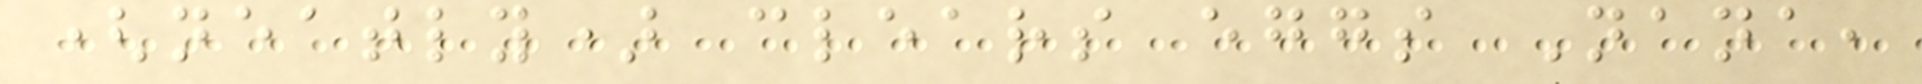(neatly) clears eggs Nana,
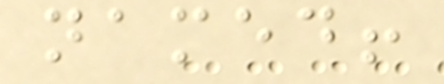named!
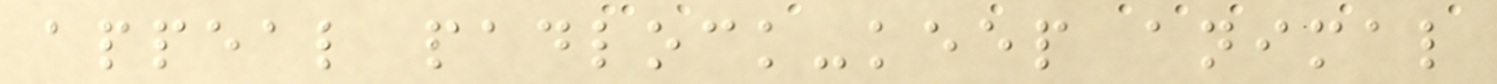appeal padlock-keep animal
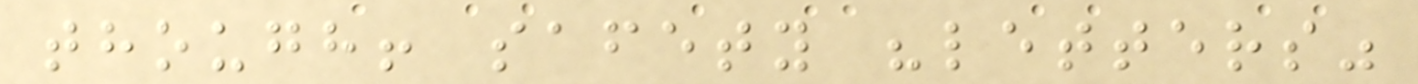though! safety "letters"
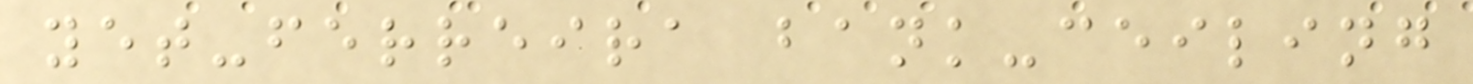yet-ferreira bank-ceiling
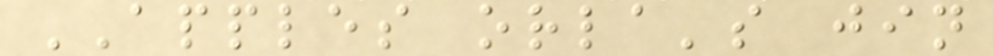APPLES orla's jin
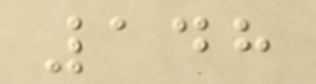148
